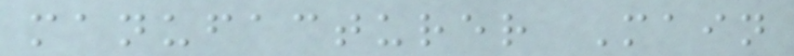manufacturer Main
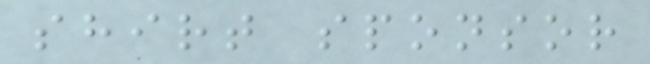shirt sponsor
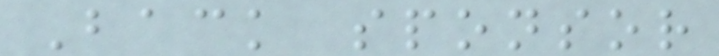Back sponsor
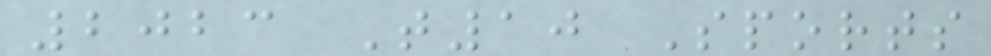2023 T10 Sports
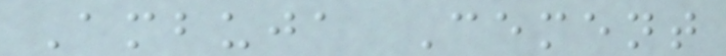Ambuja Cement
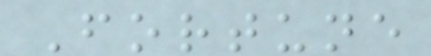Fortune
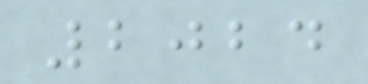2024
